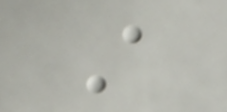A
